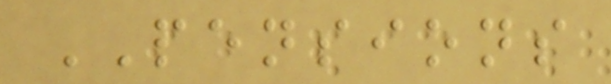PENSIONS
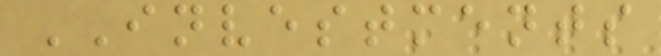INVESTMENTS
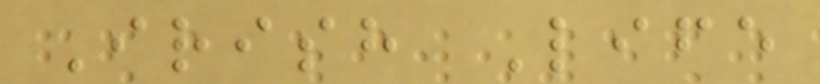Irish Life
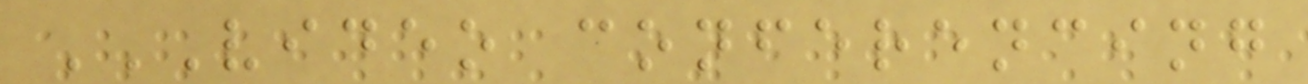VIDEO CONFERENCING
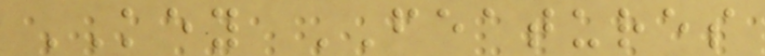KEY FEATURES
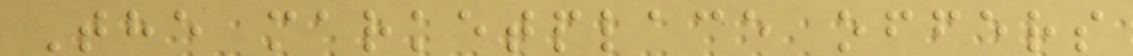The marketplace offers
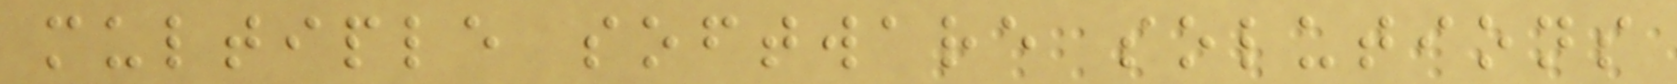multiple software solutions
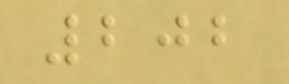202
